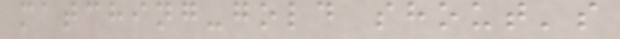matching-gold shout's
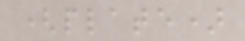(plate)
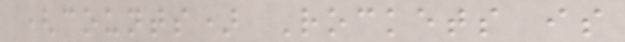(counts) Rockets is
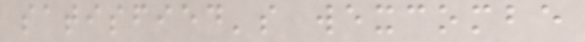satisfied's wexcombe
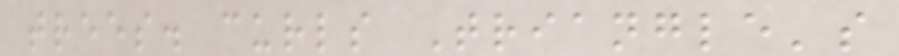trees. curls Triangle's
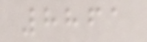8861
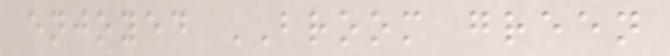enjoyed BROOM green
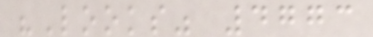"Looks" 4773
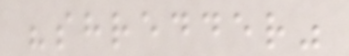"shredder"
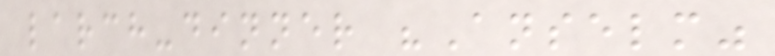larch-dinner "Anselm"
